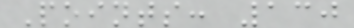Points: 130
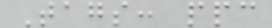Tags: ppc
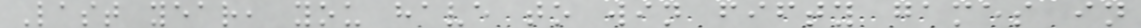Last year, you have to win fifty games in
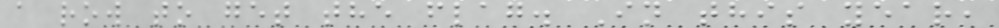a row to get the flag. In this year,
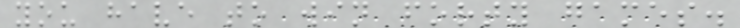you have to win forty games.
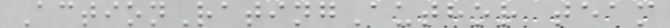ActionRatingAuthor team
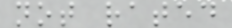not rated
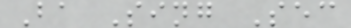Ba Sing Sec
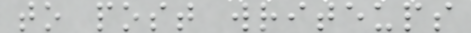to post writeups
